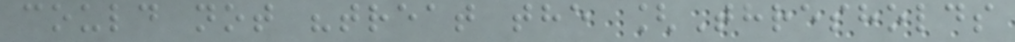could not "treat the [Thresholds
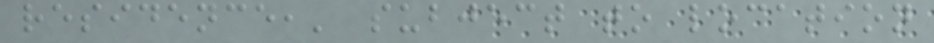residence,' subject to location
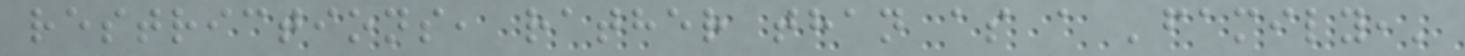restrictions, rather than as a 'family,'
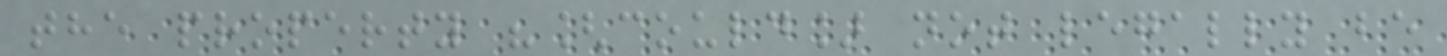the property "[could] not legally be
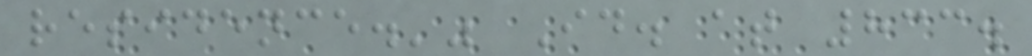residence.'" Id. at 833.
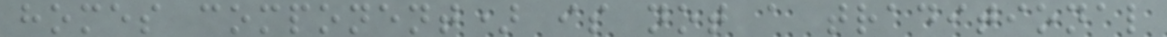homes component) is not a traditional
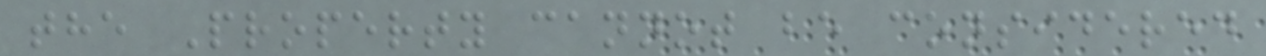the Property cannot be considered
